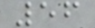56
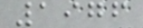1976
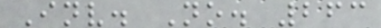Inv. No. 263
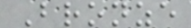Bronze
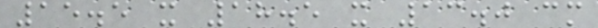15.5 x 18.5 x 13.0 cm
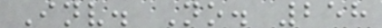Inv. No. 258
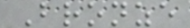Bronze
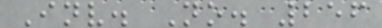Inv. No. 256
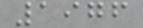1976
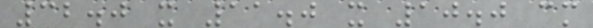32.0 x 11.0 x 10.0 cm
